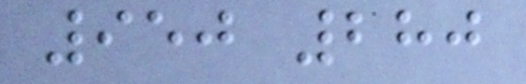950 280
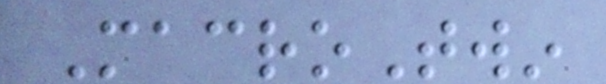MacroTwin
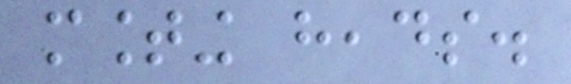mounting heads.
